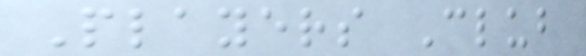Players Club
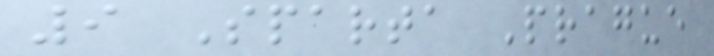9 Sparta Prague
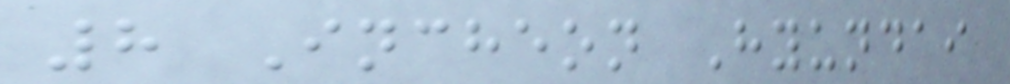8 Incheon Hyundai
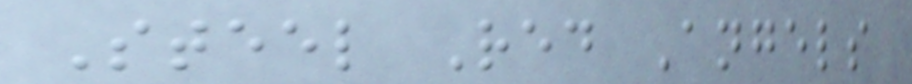Steel Red Angels
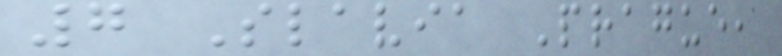7 Slavia Prague,
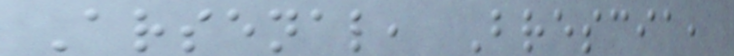Arsenal, Brescia,
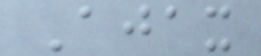Ajax
